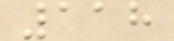118
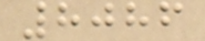8086
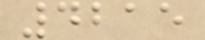4215
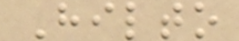Hilto
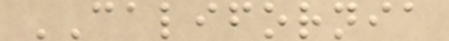CALIFORNIA
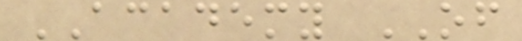ACADEMY OF
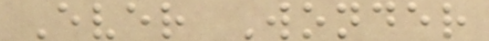Ever Wonder
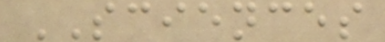SCIENCES
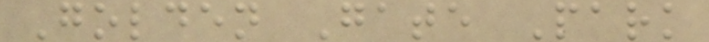Golden Gate Park
